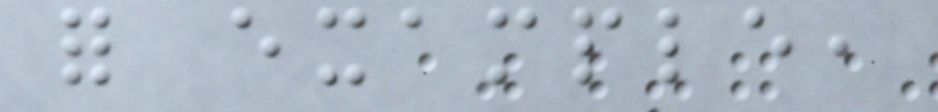for example,
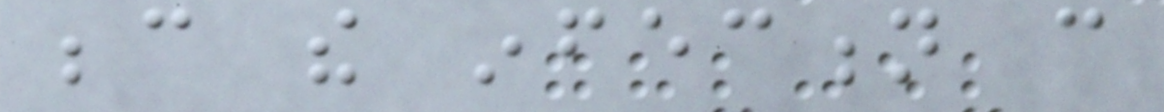because the infection can
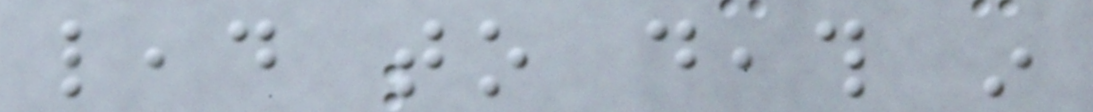lead to death in
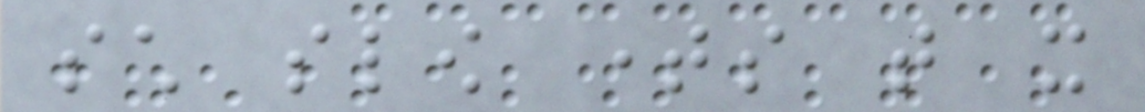such slow times that it
